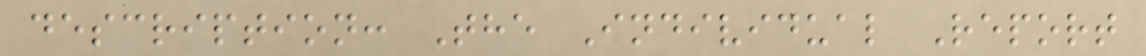description: The Individual Report
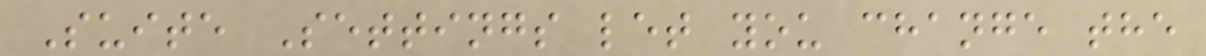Suite Settings let you change the
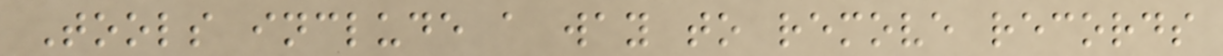Tools include a way to remove records
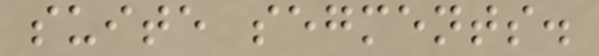suite segments.
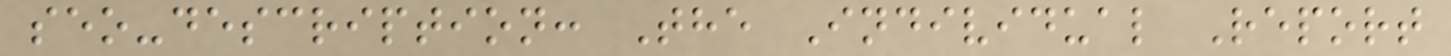seo-description: The Individual Report
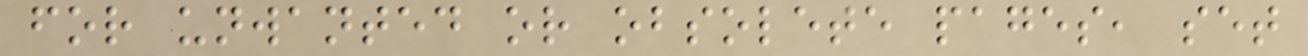for unwanted or obsolete pages, set
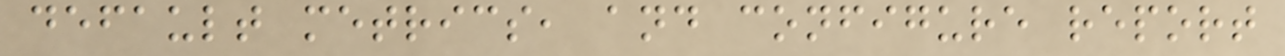default metrics, and configure report
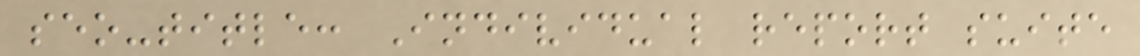seo-title: Individual report suite
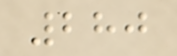280
